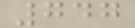747
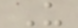U
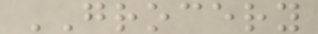GROCERY
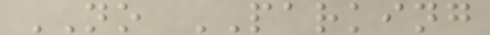NO PARKING
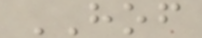HOF
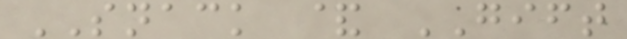SNACK & GIFT
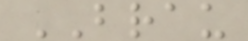BRAU
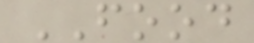FOOD
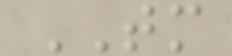TM
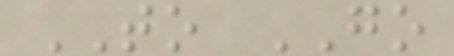TO GO
